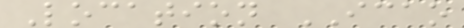Location ICAO
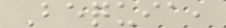Bequia,
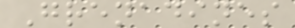Grenadines
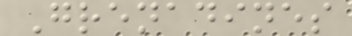Grenadines
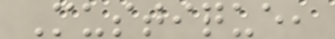Mustique,
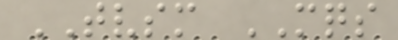TVSM MQS
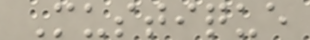Mustique
